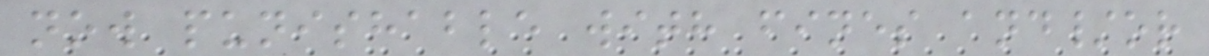now punishable with fines and/or
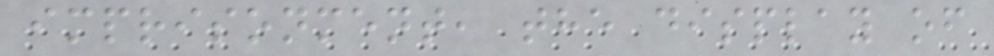imprisonment, the display of
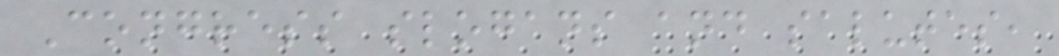Congress slogans and salutes,
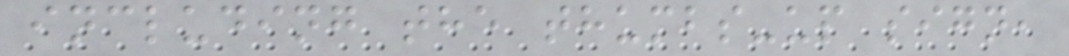including the thumbs-up sign,
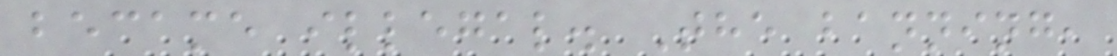became illegal. The banning,
